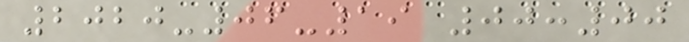2020-06-19 00:00
